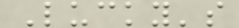Lucky's
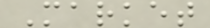Market
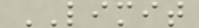LIMIT
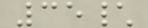35\
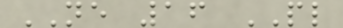NE 16 PL
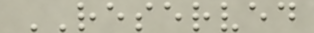RESERVED
